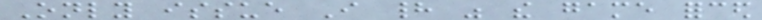Only issue I had was the game forced
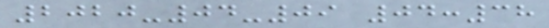2020-04-09 04:38
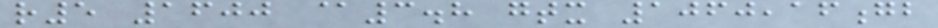r5 1600 @3.8 gtx 1060,16gb
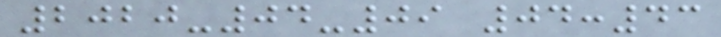2020-04-09 04:43
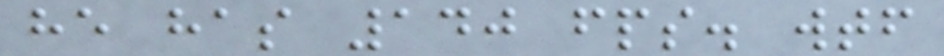he has 140 fps. wtf
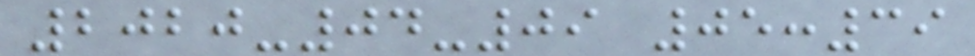2020-04-09 05:39
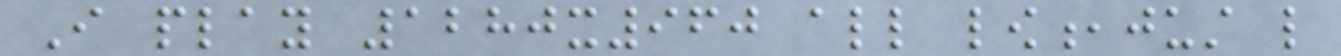I play 1280x960 all low,just like
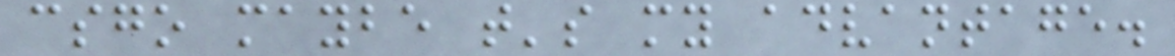csgo maybe that's my advantage.
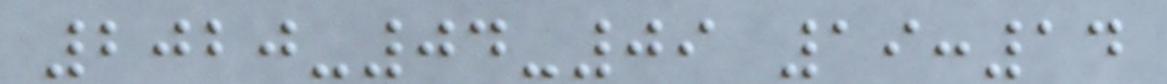2020-04-09 19:14
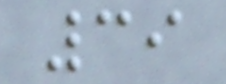39
